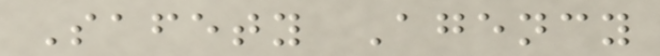Safety Agency
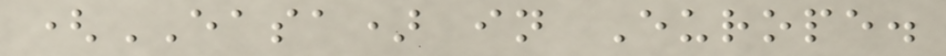(EASA) in Europe.
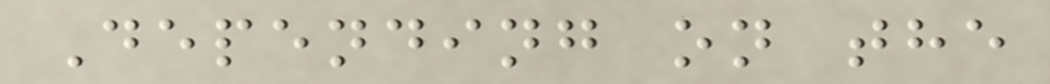Depending on the
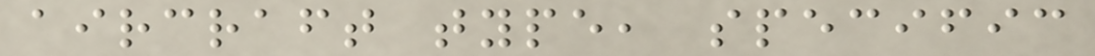aircraft type, specific
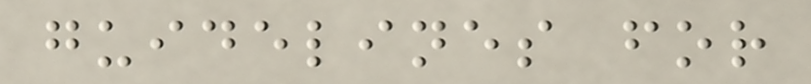guidelines for
